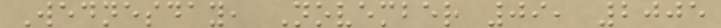Wednesday, November 09, 2005
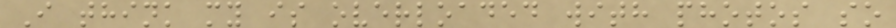I think my is overloaded with photos so
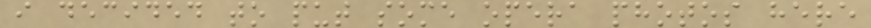i decided to put some opera photos here
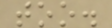too.
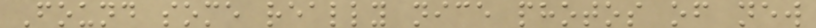Found some really nice photos of new
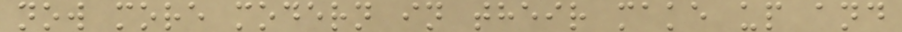now more modern in their make up and
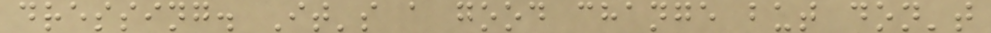dressing. It's a good change but don't
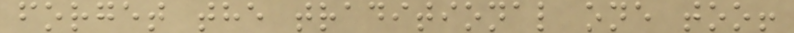forget the traditional one too!
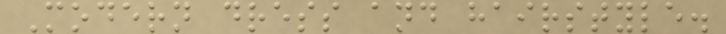Modern dress and hairstyle.
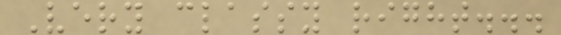Very classy right...
